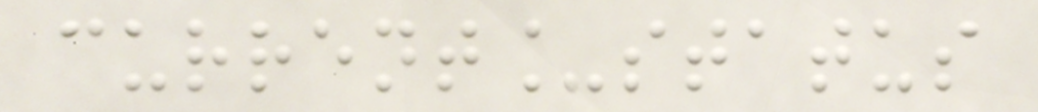current_status
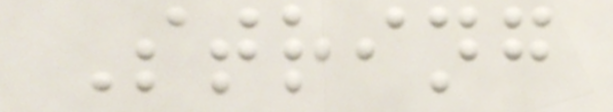String
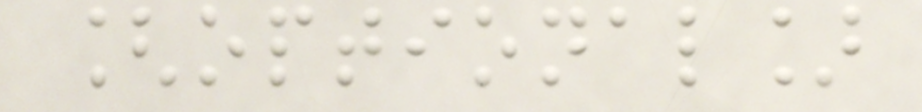[optional]
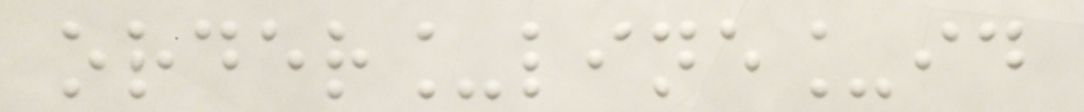order_line_id
